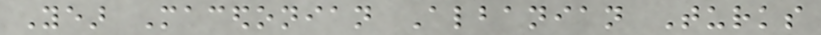Year Macedonian Albanian Turks
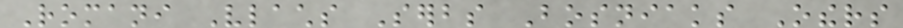Romani Vlachs Serbs Bosniaks Others
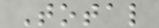Total
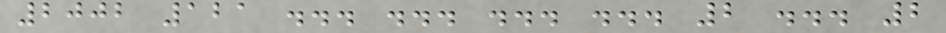2002 121 ... ... ... ... 2 ... 2
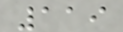119
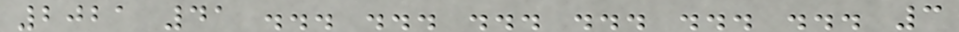2021 41 ... ... ... ... ... ... 3
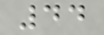44
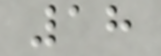18
